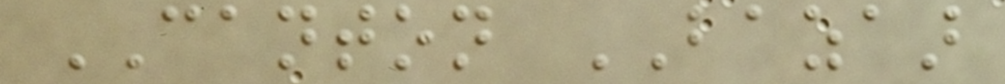CANTON BAZAAR
